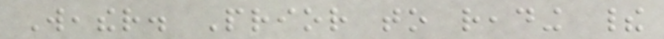Weather. Prior to reading their
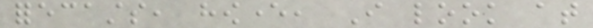forecasts, however, I look at
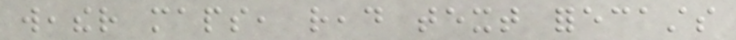weather maps, read text forecasts
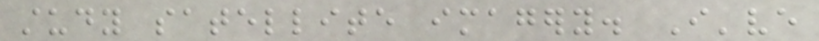study satellite imagery. I've
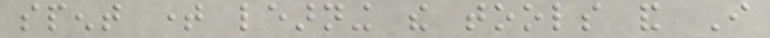spent time learning the tools and I
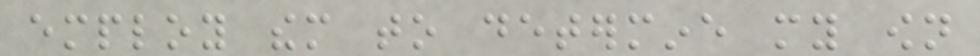employ them to determine my own
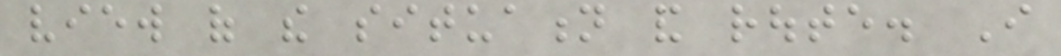view of the situation and route. I
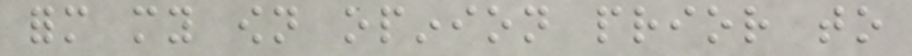form my own opinion prior to
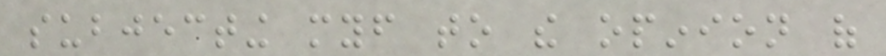subjecting myself to the opinion of
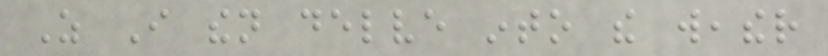As I then delve into the weather
